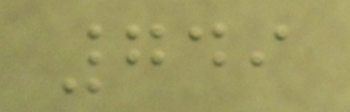749
